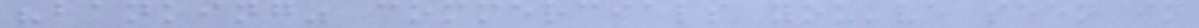"banking" commercials you've seen in
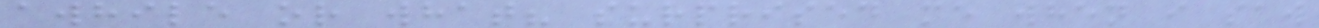awhile or what? surprised me when i saw
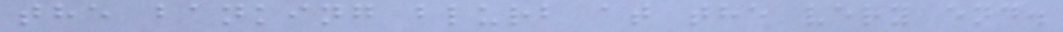the banking blurb at the very end.
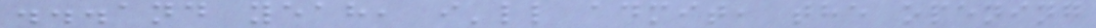...and yeah, i'll admit, the opening
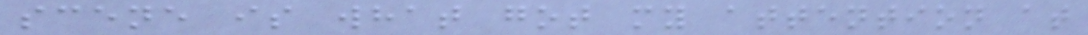scene is what got my attention at
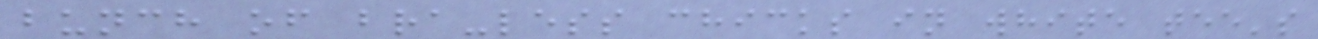bunch of bra-less chicks in white tee's
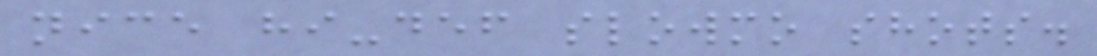nice hi-def slowmo shots.
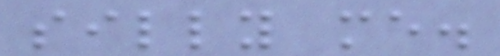silly me.
